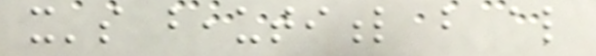it's beautiful but also
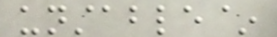unstable~
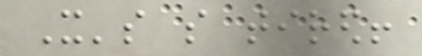It's so tired!
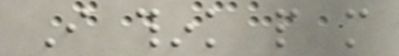I think people more
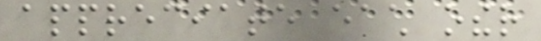appreciate each other
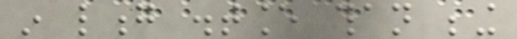in long distance than being
